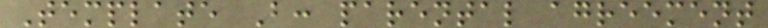Template B: parental agreement
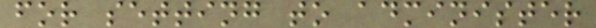for setting to administer
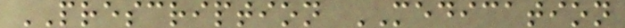PRESCRIPTION MEDICATION
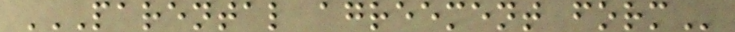PARENTAL AGREEMENT FORM
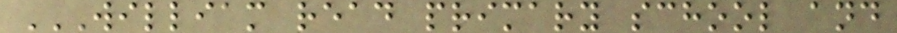WILLIAM READ PRIMARY SCHOOL AND
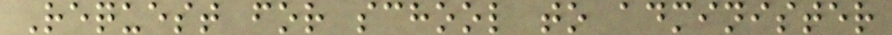Request for school to administer
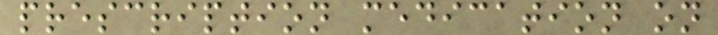prescription medication on
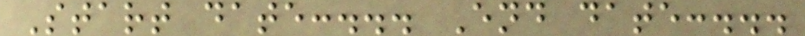Start date:... End date:...
